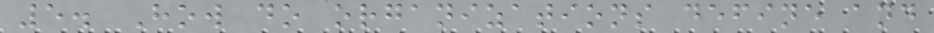5. How do organizations define and
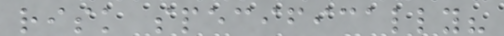risk specifically?
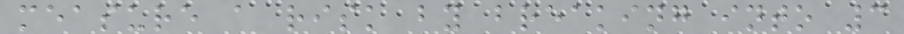measure a risk by breaking into 3
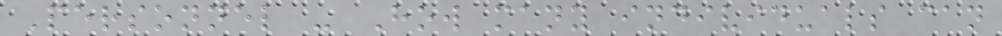Personnel - How many individuals can
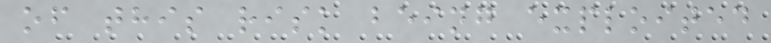of this risk being exploited
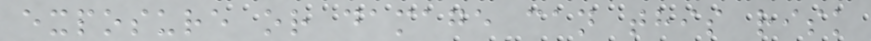exposure or damage can this risk
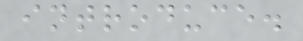introduce.
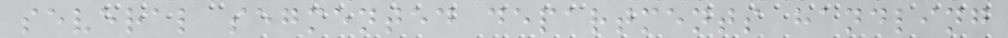several segmented departments handling
